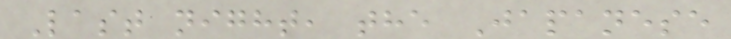Last night, the Japanese
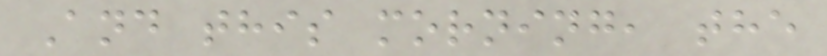And this morning, the
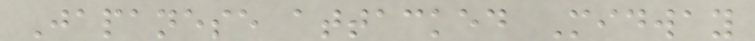Japanese attacked Midway
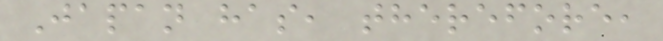Japan has, therefore,
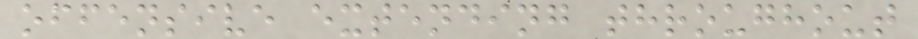offensive extending throughout
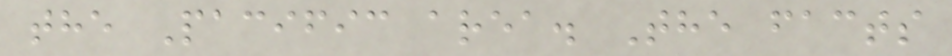the Pacific area. The facts
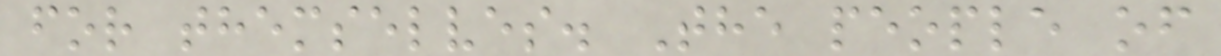for themselves. The people of
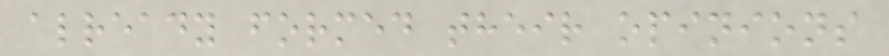already formed their opinions
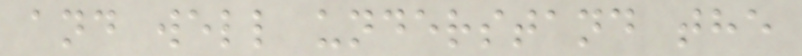and well understand the
